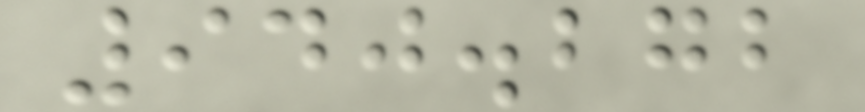940.272
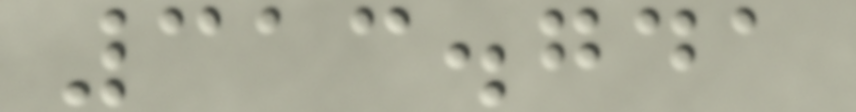313.741
